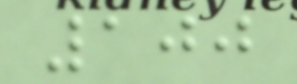100
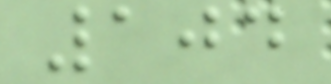104
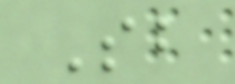Sb
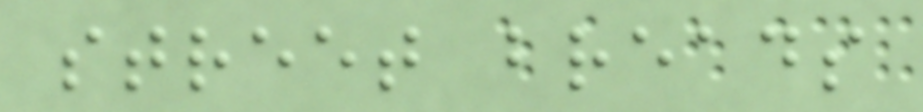street breads
